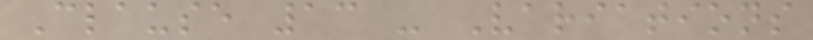Clause 13 - Variations
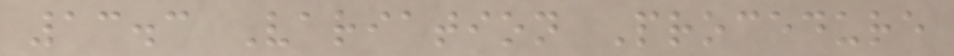13.3 Variation Procedure
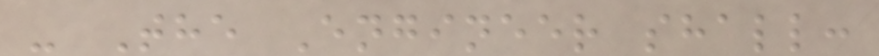- The Engineer shall:
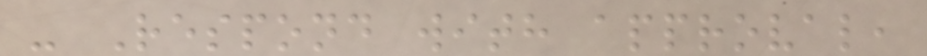- Respond with approval,
